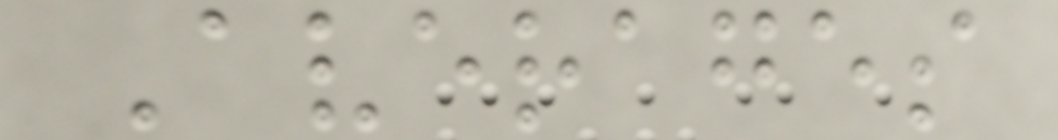Averages
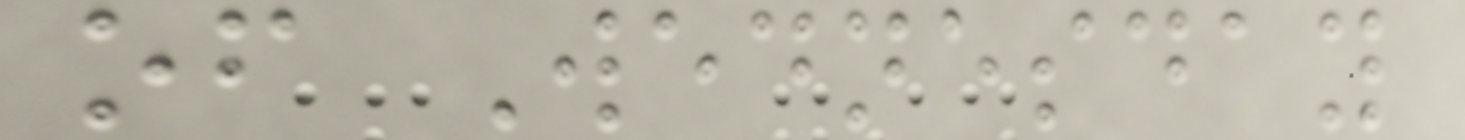of Wednesday
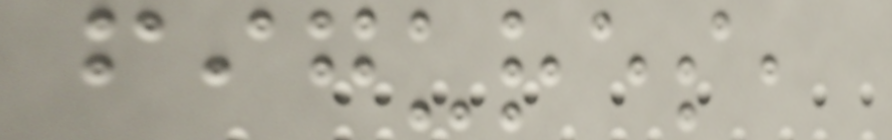figures,
